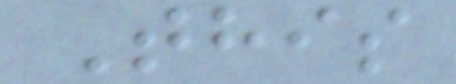This
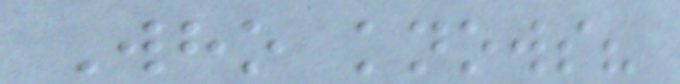Who knows?
